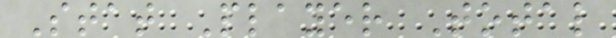Stat Player Total
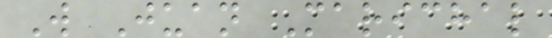W Juan Marichal
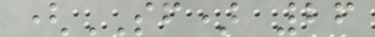(SF) 26
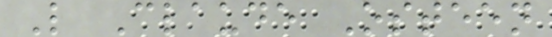L Claude Osteen
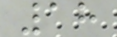18
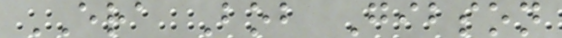ERA Bob Gibson
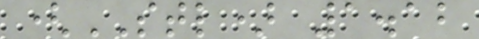(STL) 1.12
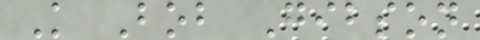K Bob Gibson
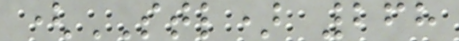(STL) 268
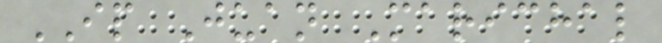IP Juan Marichal
